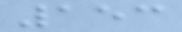153
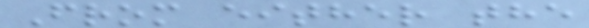From either the
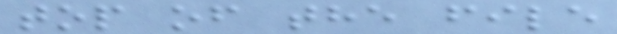top of the file
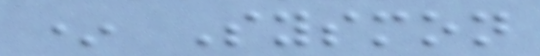* Sysmon
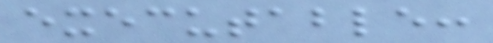executable:
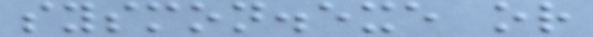sysmon.exe or
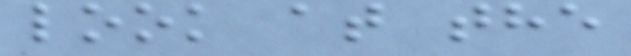look at the
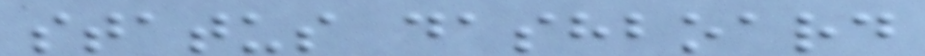status dashboard
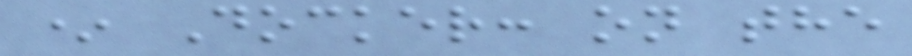* Docker: on the
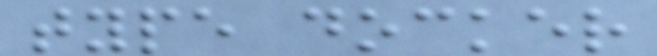type docker
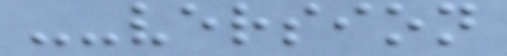--version
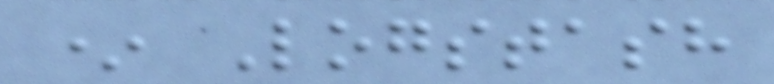* Logstash
